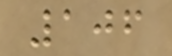106
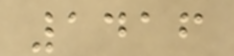1416
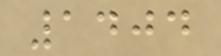1404
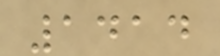1414
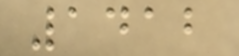1412
